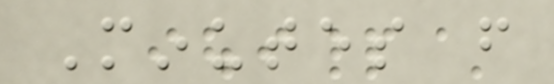Minutes from
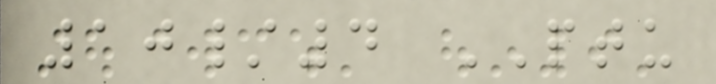10/4 PTU
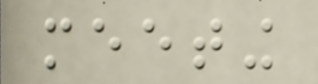meeting
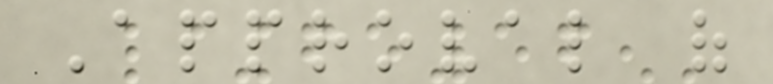Approval of
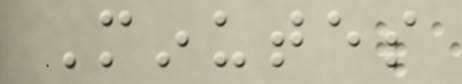Minutes
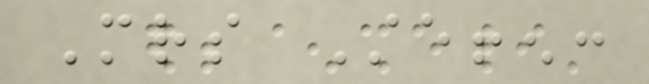Mrs Steffen:
